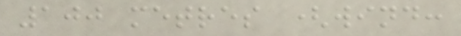100 metres (wind:
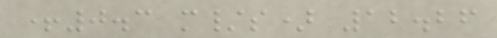+0.3 m/s) 12.26
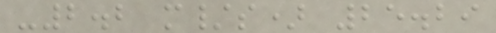-2.2 m/s) 25.29
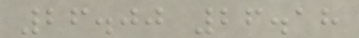26.00 26.18
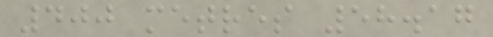400 metres 58.17
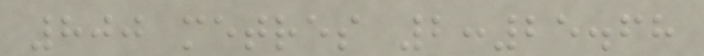800 metres 2:25.68
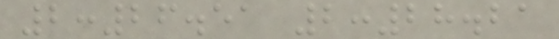2:26.51 2:28.21
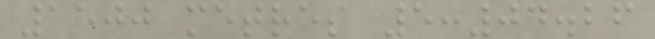1500 metres 5:04.26
